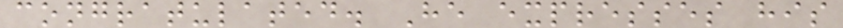congratulated. He expresses his
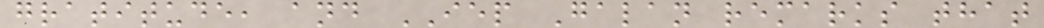gratitude, and IEP Galan remarks that
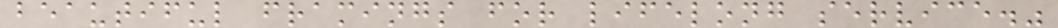beautiful framings for lifelong service."
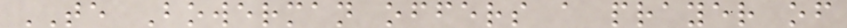TE Bowerman offers a prayer of
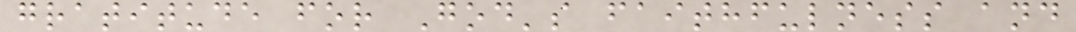gratitude for God's faithfulness and
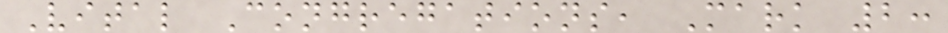Vital Congregations, Mark 2:
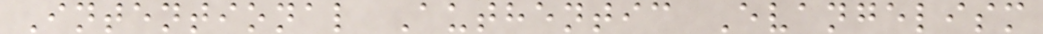Intentional Authentic Evangelism
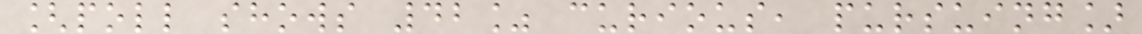[poll shows 42% curious, pursuing]
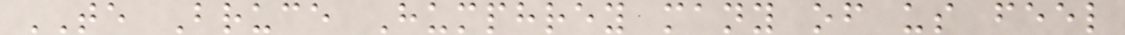TE Bruce Humphrey many of us feel
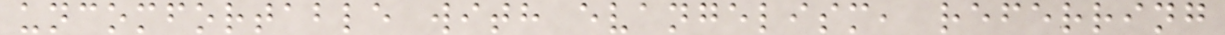uncomfortable with evangelism, referring
